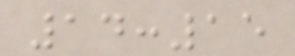14:15
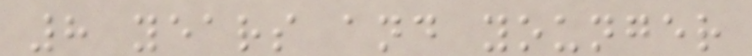8 years and younger
